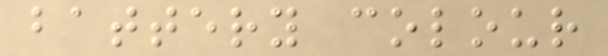battery colour
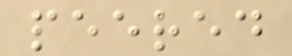peered
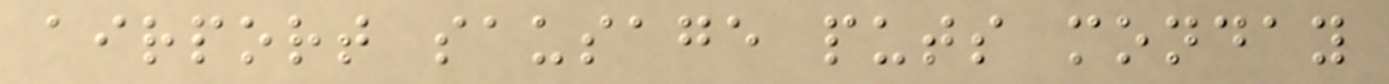airport sausage puts monday
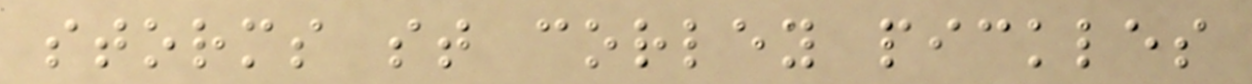storms st corley pickles
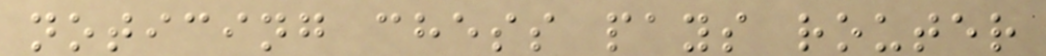noticing chess pays router
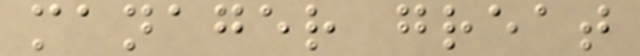manager great
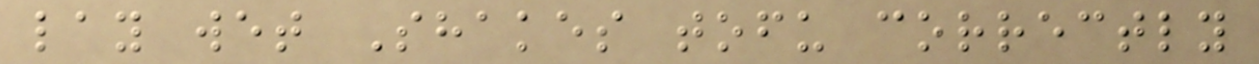lay wet Shakes tofu correctly
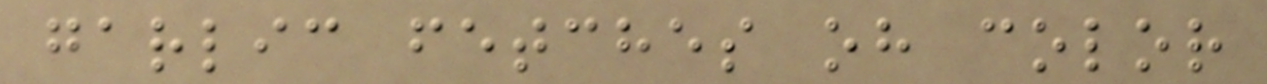garlic fetches oh color
